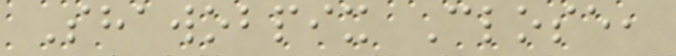Shawobpix Close,
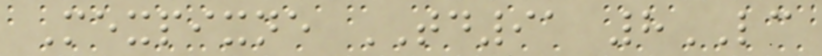Mexpixne TD91 8LC
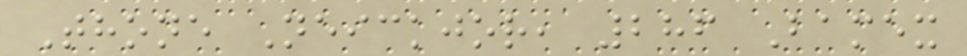Thone Neickjor, 286 Bamex
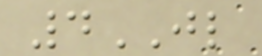4JL
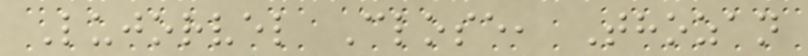Lujorvel Close, Thozan
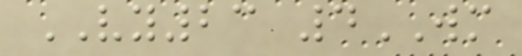VY23 4WM
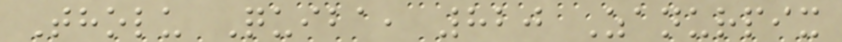Tholu Quiba, 820 Zanurpix
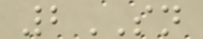2SN
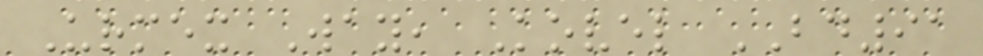Urmex Way, Kovel BD91
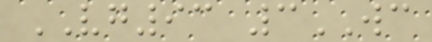VG93 3WC
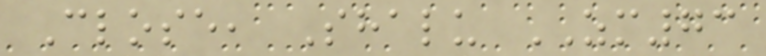Close, Shalu ZM73
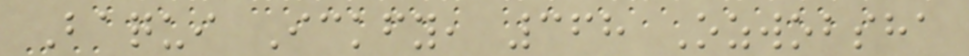Baqui Ickfy, 368 Ozwobsha
